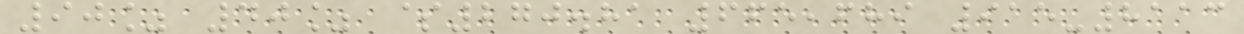90% 40% $270.81 665,689 915-8113
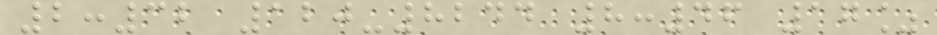2:32 120-8244 8:46 17%
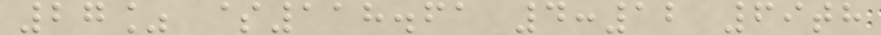27% $118.61 4:12 69th
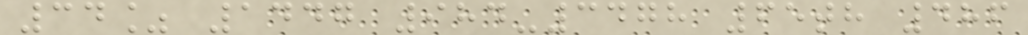34% 1447 984-3478 65th 486
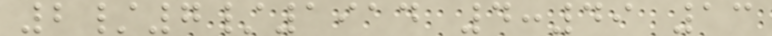2/7/1914 4:49 13
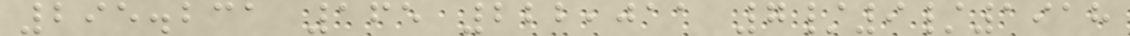295.231 165 222,011 7/9/1918
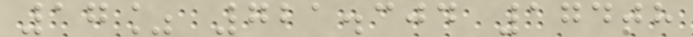17% 721.304 174th
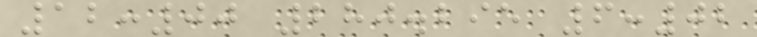12:00 280.295 6:02
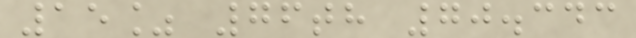15% 76th 70.343
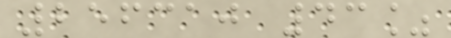256310 43%
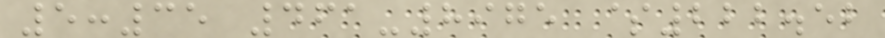5:35 461-8975 $222.52
